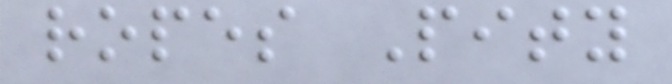ropes Pity
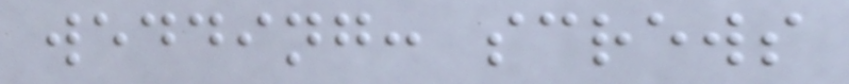wedding: screws
